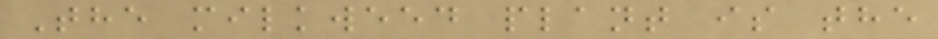The milkweed plant is the
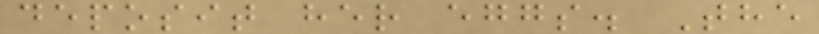deposit her eggs. The
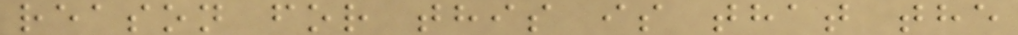reason for this is that the
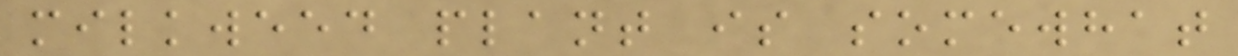milkweed plant is somewhat
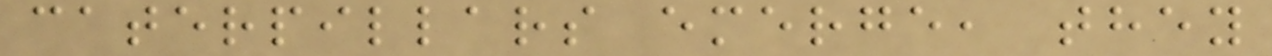caterpillars emerge, they
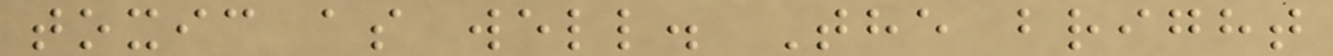toxic as well. The bright
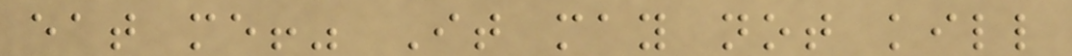eat me!" It may not kill
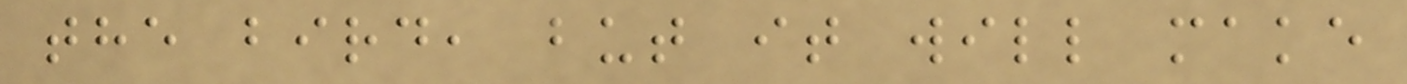the bird, but it will make
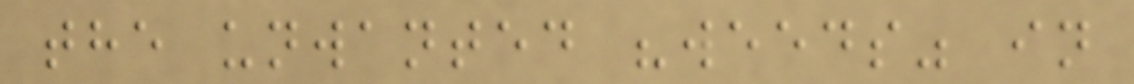the unwanted "weeds" in
